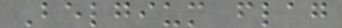Belgium flag
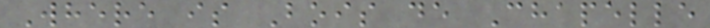Where is Bois de Chapelle
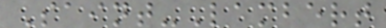Saint-Lambert
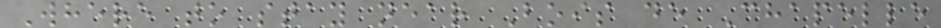Where to stay near Bois de Chapelle
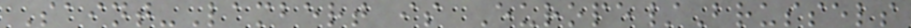Saint-Lambert is Europe/Brussels
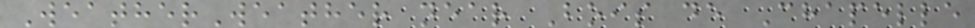WeatherWeather near Bois de Chapelle
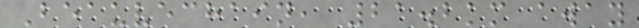Beauvechain, 21.2km away
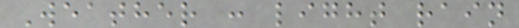Weather : light rain
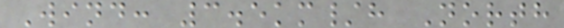Wind: 3.5km/h North
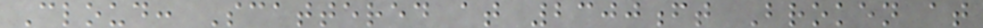Cloud: Scattered at 2300ft Broken at
